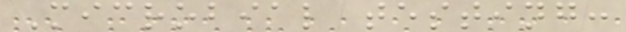Microbial testing:
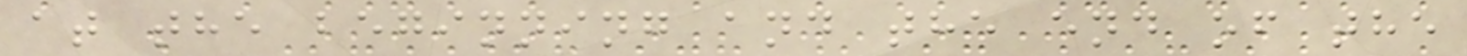at the beginning and the end of the
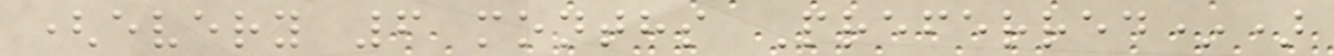(every 6 months Preferred*)
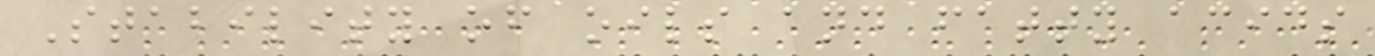Stability of oils and fatty acids
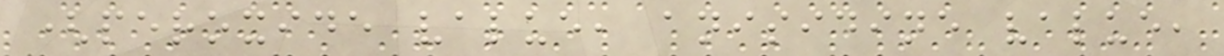(peroxide value, anisidine value,
